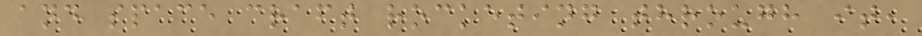and space craft rocketing through it,
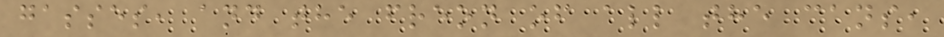gasses, and the freon of all the cans,
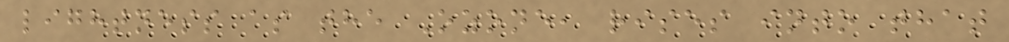lightness as the Ozone, rises into that
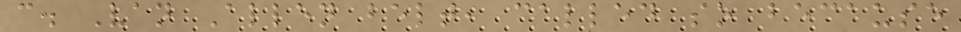c. Van Allen belt, called so because
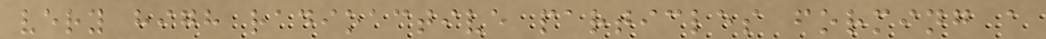very high radioactive particles forming a
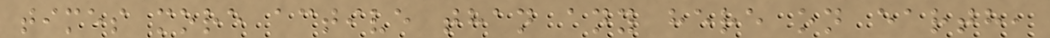times more active than any here on earth,
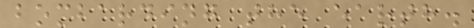bombarding the earth.
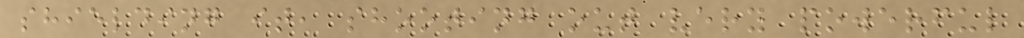shielding it, shooting out very powerful
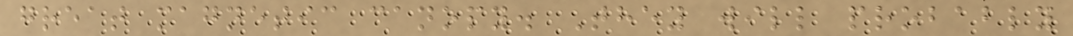great magnetic canopy. They will probably
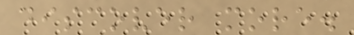discover more.
